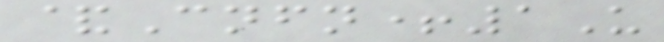&Cnfn+1U
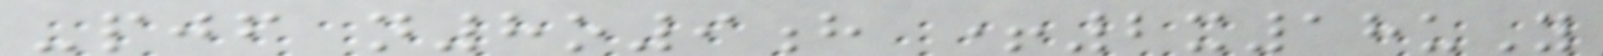-pjf n8o9h +2x18uY
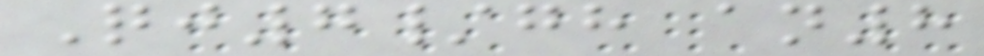Qj7/gh an8
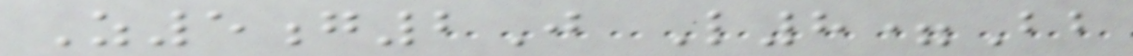Z5g2J L8=Bb
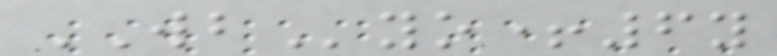WByo+6y
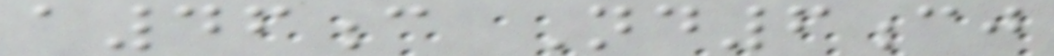a46c Nd6cj
